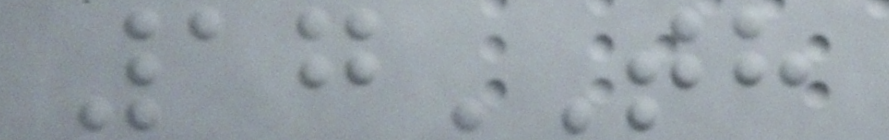17TH
